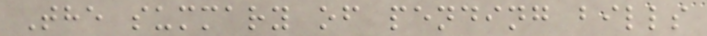The summary of pending bills
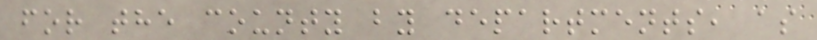for the county by departments, as
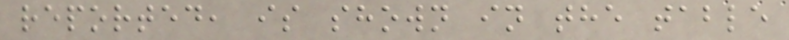reported, is shown in the table
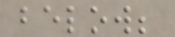below;
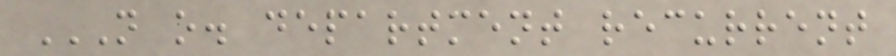N O. DEPARTMENT RECURRENT
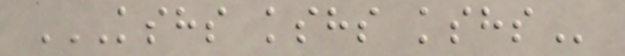KSHS KSHS KSHS
